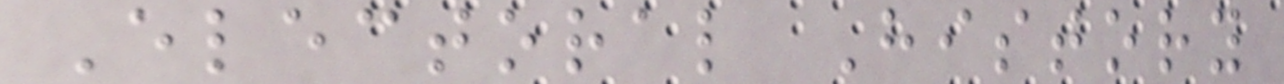Electoral History
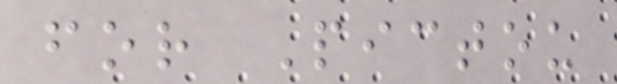for Pictou
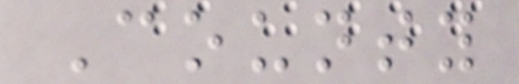County
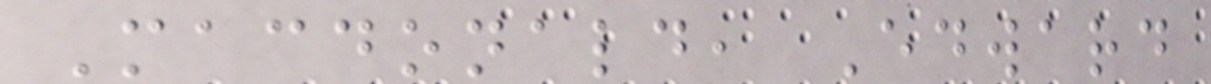Macdonald, Edward
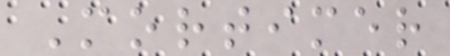Mortimer
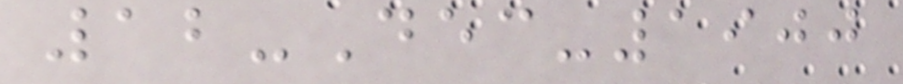12-Dec-1900
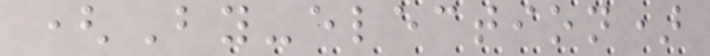(By-election)
